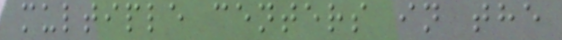multiple centers in the
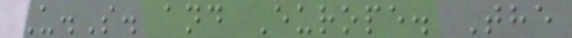U.S. and Europe. The
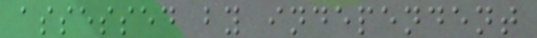assessed by independent
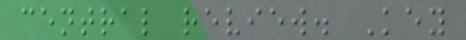central review. Key
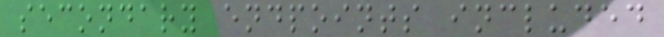secondary endpoints included
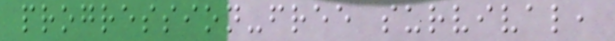progression-free survival,
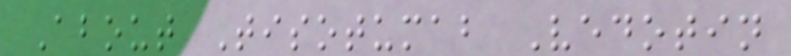About Tisotumab Vedotin
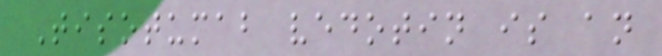Tisotumab vedotin is an
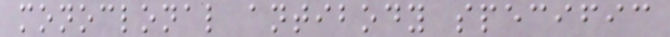monoclonal antibody specific
